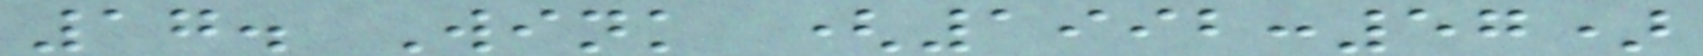17. Wink (1992:57)
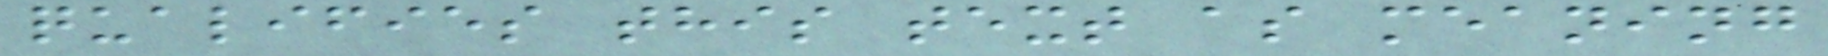qualifies this text as meaning
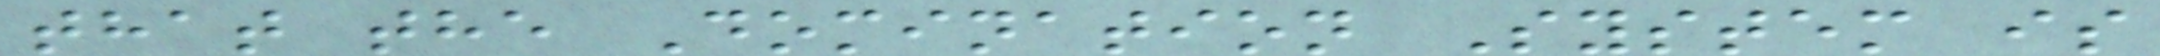that the Domination System is
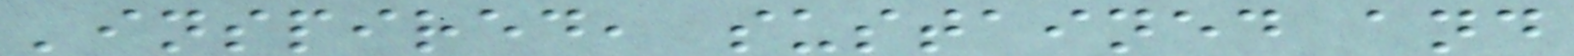'inspired, sustained and
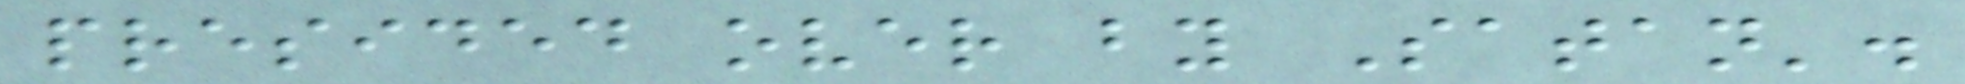presided over by Satan'.
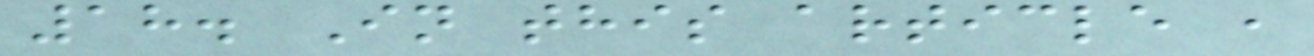18. In this article ,
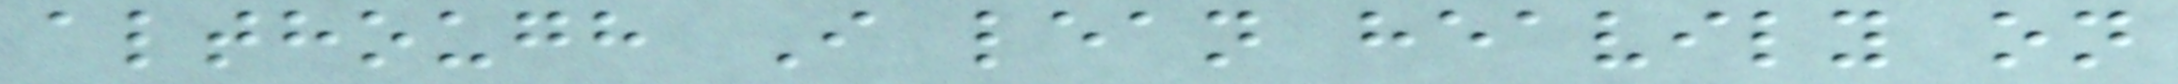although I lean heavily on
